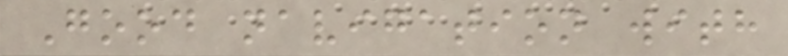Good navigation with
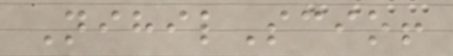NihilScio!
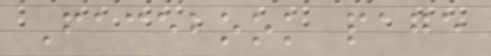Facebook page
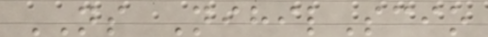NS NihilScio
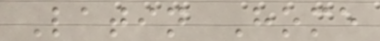Latin Home
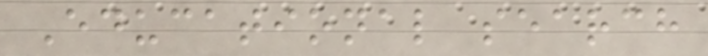Educational search
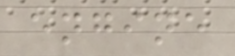engine
